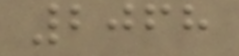2068
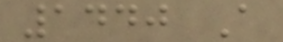1440 A
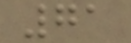71
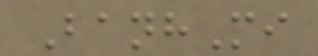BanhMi
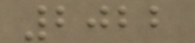2022
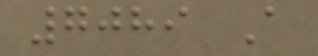7089 A
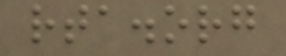rta.org
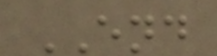END
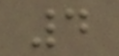4
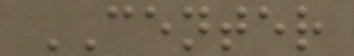CENTER
